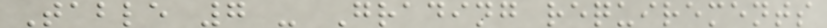Table 7 - Grading requirements
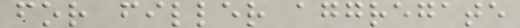for filler aggregate
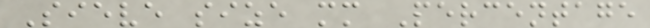Sieve size mm Percentage
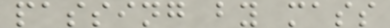passing by mass
